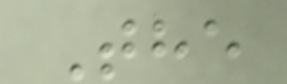The
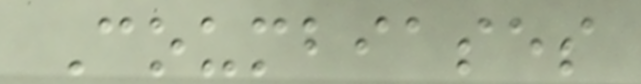Coumbiases
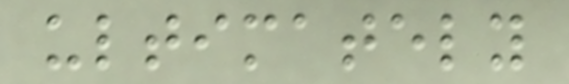ultimately
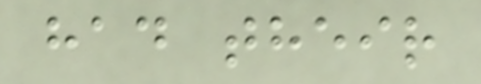had their
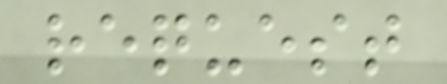request
